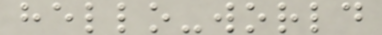hello-world
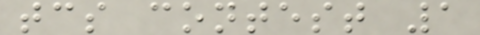tcs contest 1
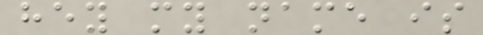hey my name is
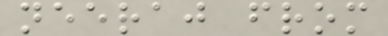neeraj from
